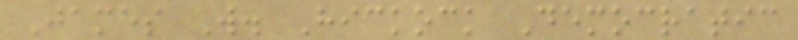James W. Hickock Democratic
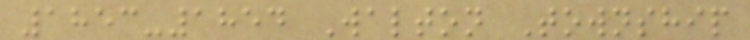1853-1854 Walton Township
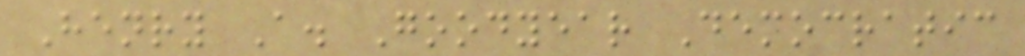Henry A. Goodyear Democratic
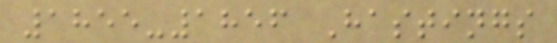1855-1856 Hastings
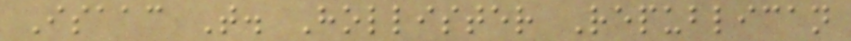Isaac T. Hollister Republican
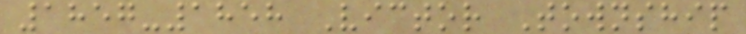1857-1858 Victor Township
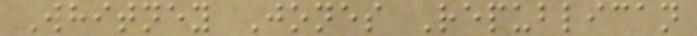Whitney Jones Republican
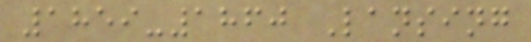1859-1860 Lansing
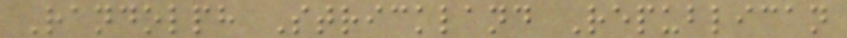Randolph Strickland Republican
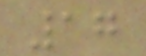17
